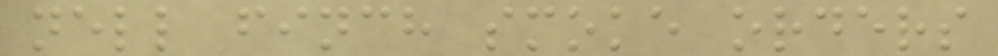nell finch smoke orders
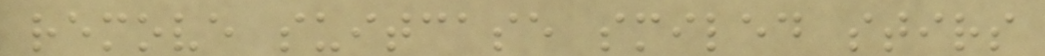remove suitcase smiled stirs
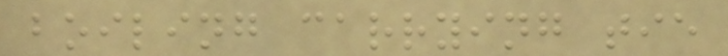boiling carrying tie
